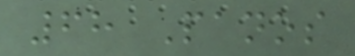68 Panos
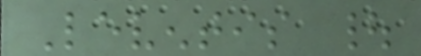Leventis |
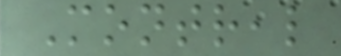Montreal
